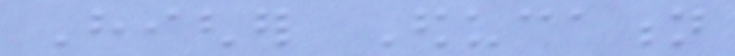Higher Education
